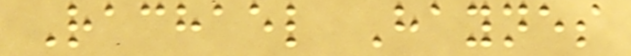Rachael Haynes
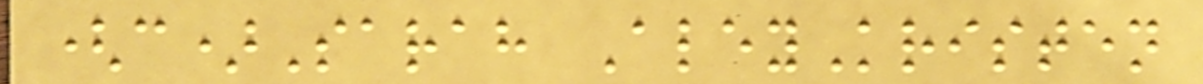(c)Sarah AleyKristen
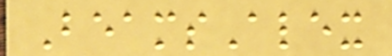BeamsAlex
